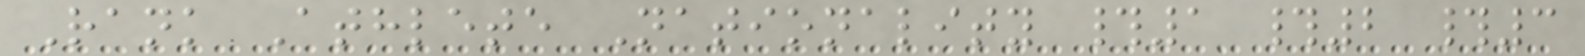Rank Athlete Nationality #1 #2 #3
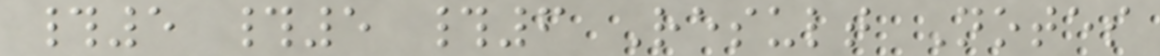#5 #5 #6 Result Notes
